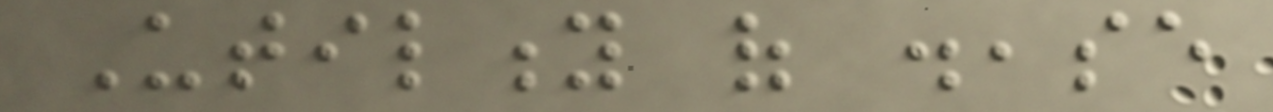Utility of disease
